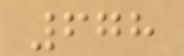678
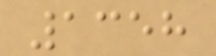1358
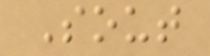Sout
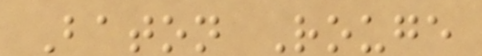Baton Rouge
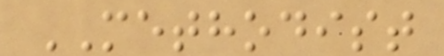METHODIST
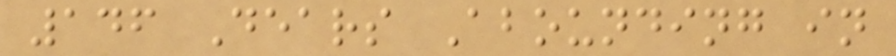146 Dears Abounding in
